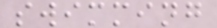swimming
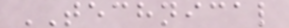TECHNICAL
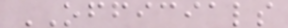OFFICIALS
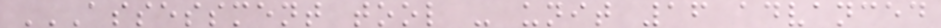ASSESSMENT TOOL - UNIT 16 ADVANCED
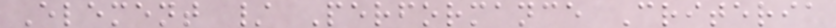Element / Performance Criteria
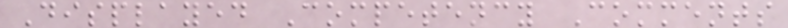Displayed Competency Comments
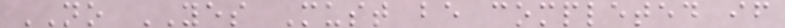NO YES Must be completed if
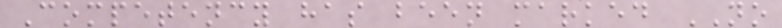Competency has been marked NO
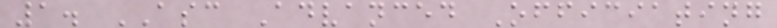1. ASC Advanced Officiating
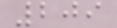209
